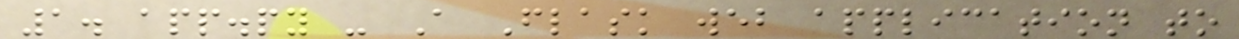1. app.py - A Flask web application to
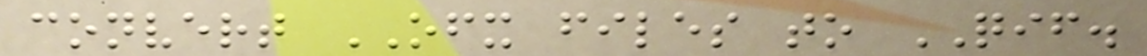convert OFX files to QIF.
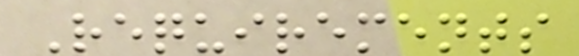Requirements
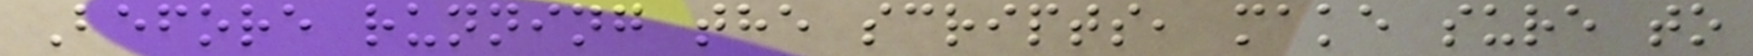Before running the scripts, make sure to
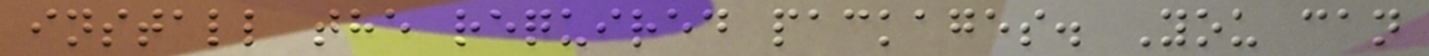install the required packages. You can
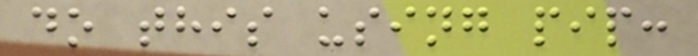do this using pip:
